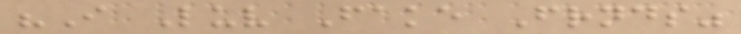"I Luv Fake Frnds"
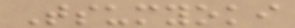Tsumyoki
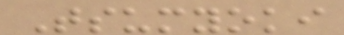Tsumyoki
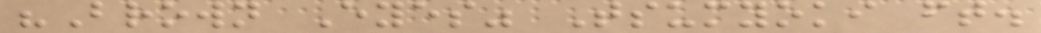"Brown Eyes" Tsumyoki ft.
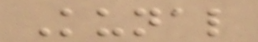Kunal
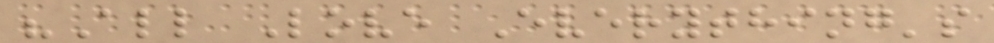"All Love Everything's
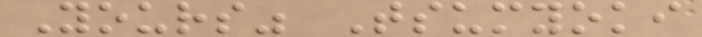Yours" Tsumyoki
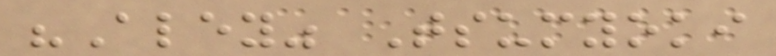"Aley" Tsumyoki
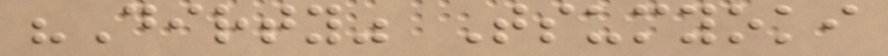"Dirty" Tsumyoki
